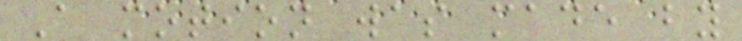A motion was made by
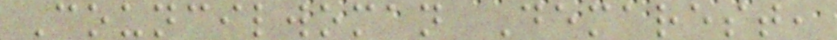Councilwoman Demarest,
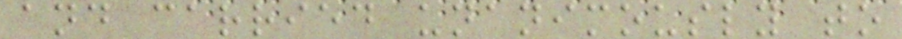and carried unanimously to
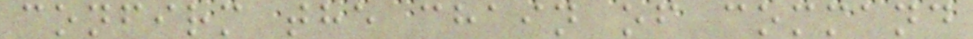confirm the chain of command
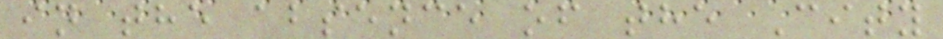in the absence of the City
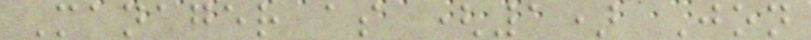Manager as (1) Jon
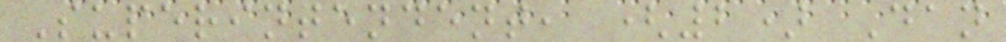Superintendent, (2) Dan
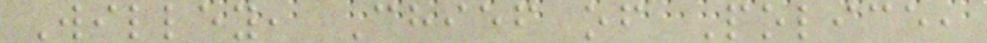Willey, Chief of Police,
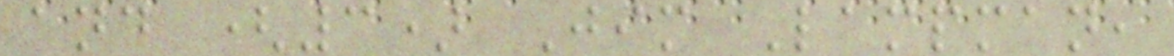and (3) Jim Lampman,
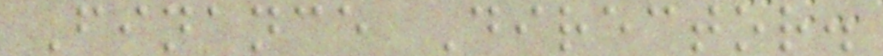Finance Director.
